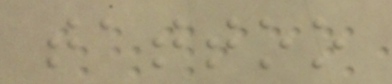tattoo
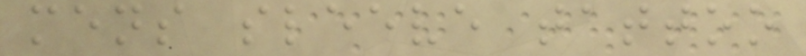mens sleeve tattoo
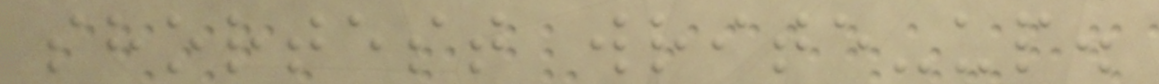shortest write-up.
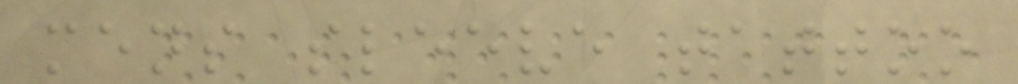mens sleeve tattoo
